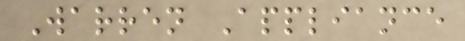Warren Appliance
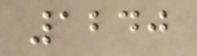1240
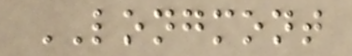LONGMONT
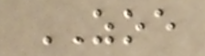ZOE
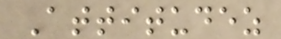Attitudez
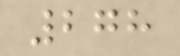278
